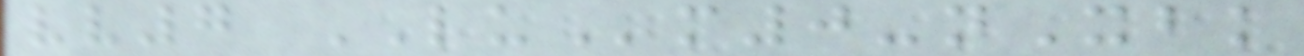vv7 LUm0-nXbk
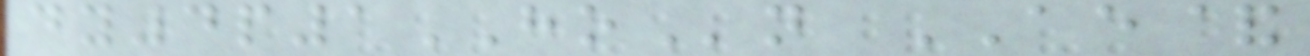dy4p1HOn AE&
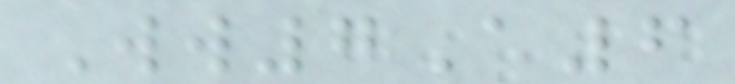Ww7A6
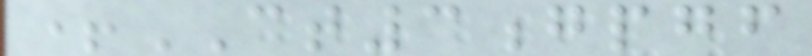+CT3gpgf
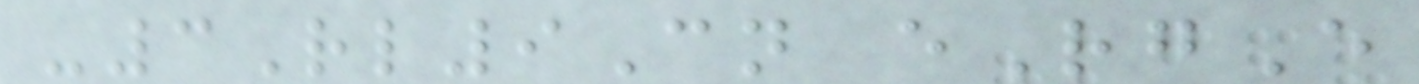-3Rl9Cn eRgE
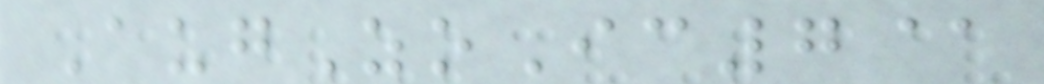AugZoIc7@
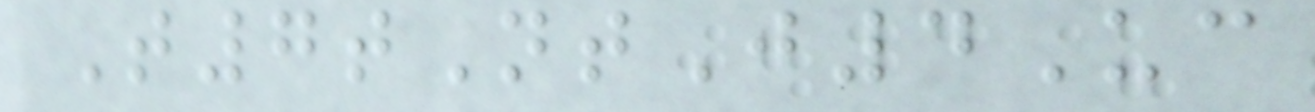T7tNtJ4Uc
